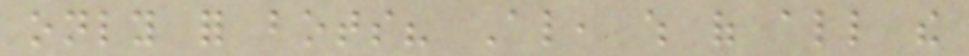only for bots? Also, which of all the
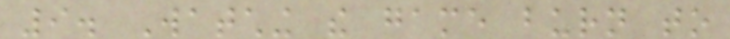9. Watching the game burn to
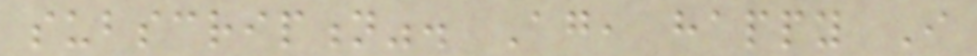subscription". Again, happy I
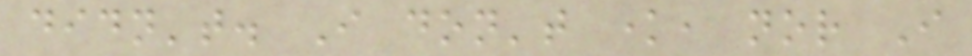didn't. I don't know, nor I
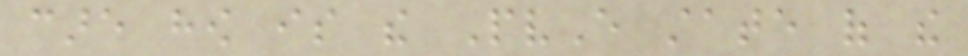care how is the PvE state of the
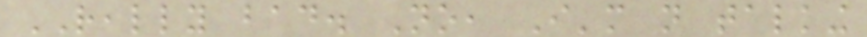REALLY bad. No, I'm not talking
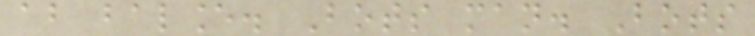about balance. Bots man. Bots
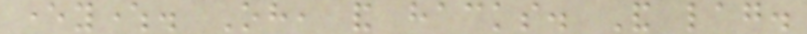everywhere. Oh, and hacks. And lag.
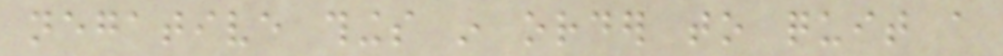negative things in order to quit a
